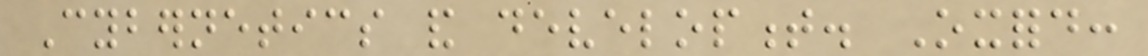Cybernetics and development. Oxford:
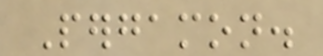Pergamon.
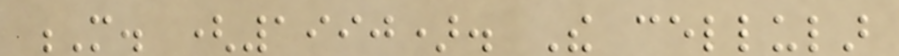M. (1990). The cellular
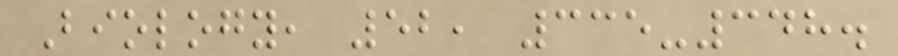Biology, 52, 335-348.
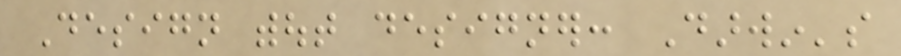Design without designer: Darwin's
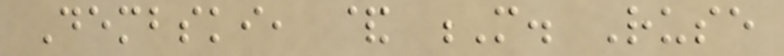Dembski, & M. Ruse
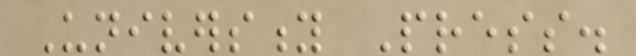University Press.
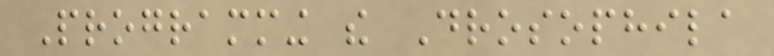Programming the Drosophila
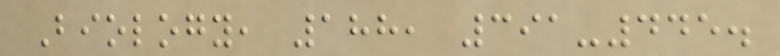Biology, 188, 391-445.
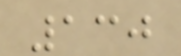130
